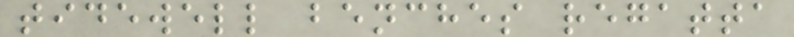tidewell benches regatta
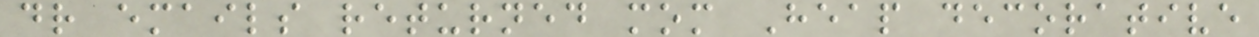dr emails returned mom Heap decorative
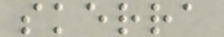skerra
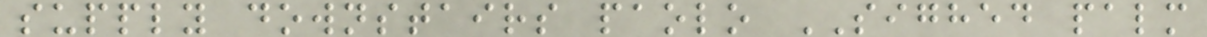supply downstairs paolo SIGHED palm
